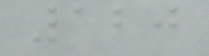120
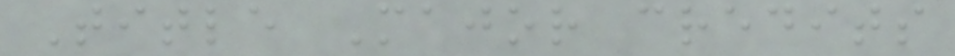Title Major credits
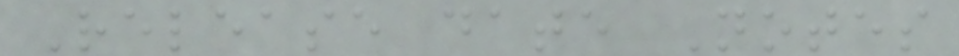Release date Notes
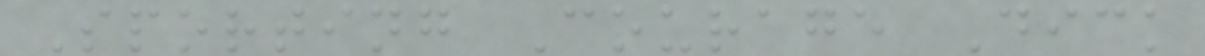Sporting Courage Dick
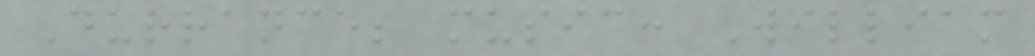Durrance; music: William
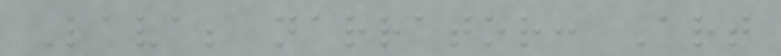Lava; narrator: Art
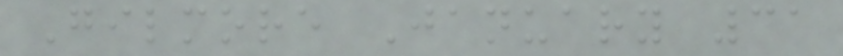Gilmore January 31
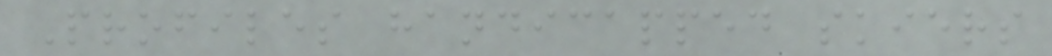Profiles handicapped skiers
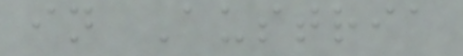in Austria
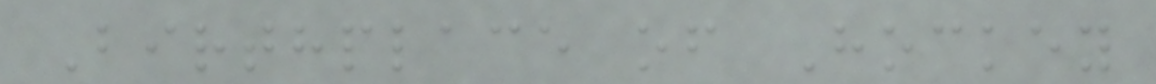Birthplace of Hockey
